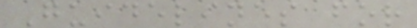Guidelines for
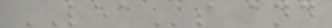LEAs and
